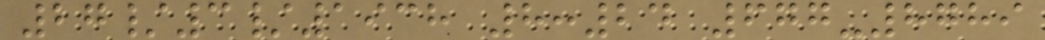27/3/1938 8:24 677-8789
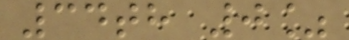34th 0%
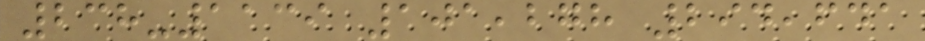238-1139 101,278 294,641
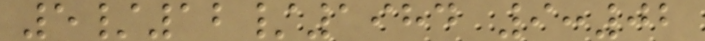5/12/1984 9:02
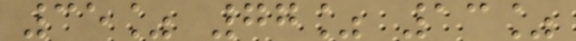35% 77% 13%
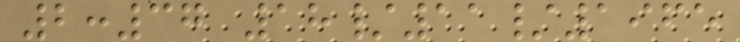2:37 18/11/1965
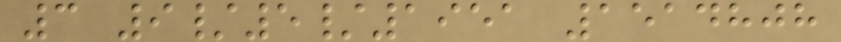3 9/5/1951 1514808
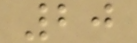20
